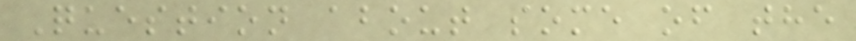Question about some of the
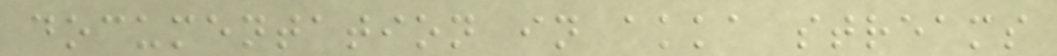documentation in akka streams
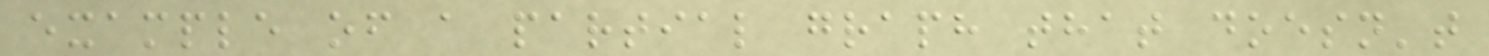example of a partial graph that doesn't
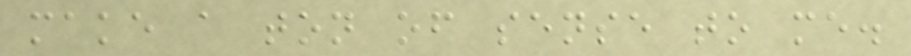make a ton of sense to me.
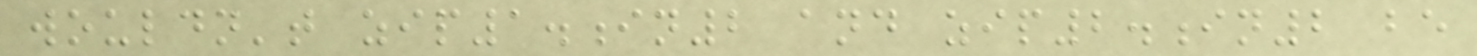wouldn't zip1.in2 and zip2.in2 be
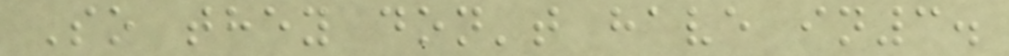So they don't have in3.
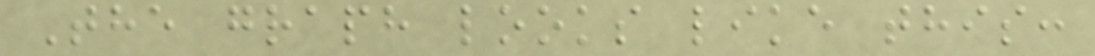The graph looks like this:
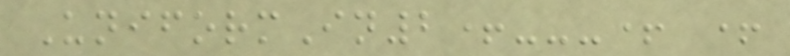UniformIn2+---+ +
